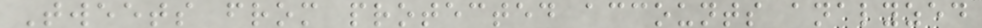Tweets from protected accounts analyzed
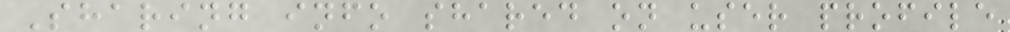Sharing info shared on user profile
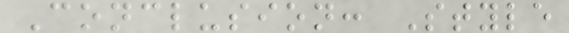Conclusion: Style
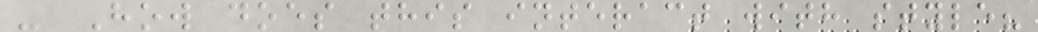- How does this interact with style?
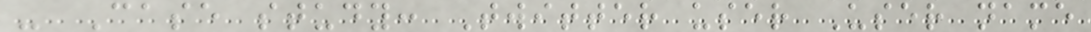- Case study: Twitter user User name
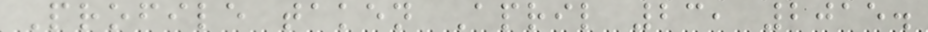Profile taken April 23, 2015.
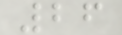26
